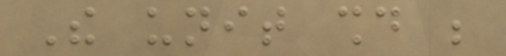The unit should be
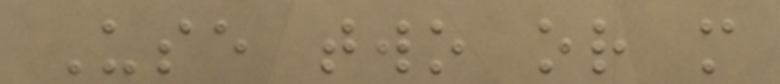Use two or more
